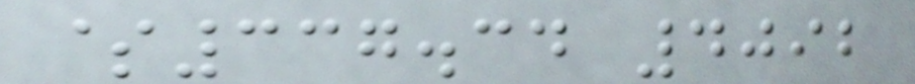$337.34 4092
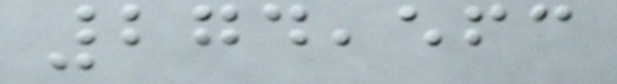274,563
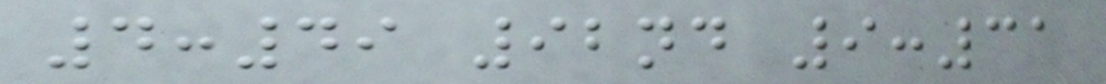4:49 92nd 9:31
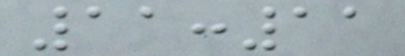11:11
